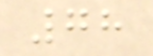78
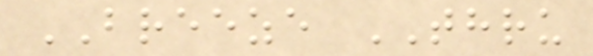BREEZE THRU
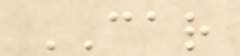CAR
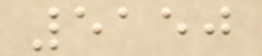5150
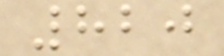820
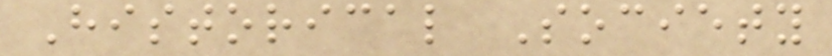Historical Society
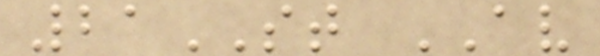21ST AV
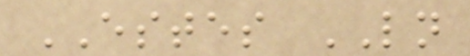ESTES LN
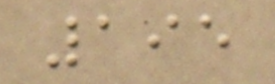195
